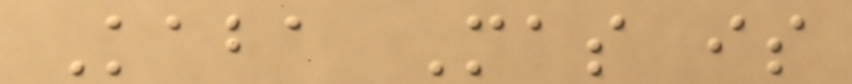Kaba Mas is
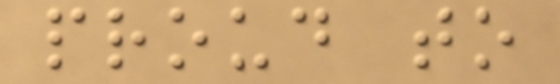proud to
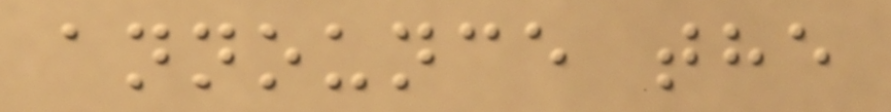announce the
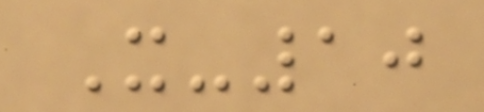X-10
